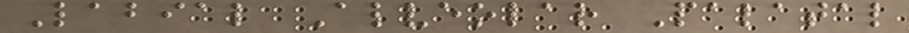Labial Alveolar Palatal
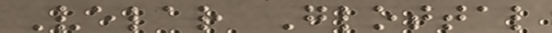Velar Glottal
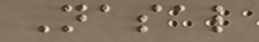Nasal
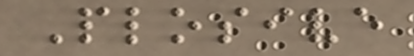Plosive
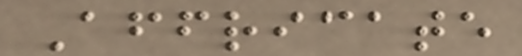Affricate
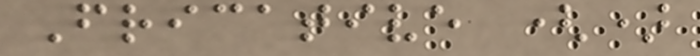Fricative ()
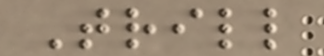Trill
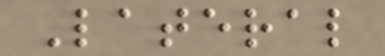Lateral
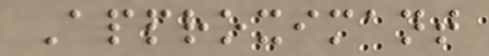Approximant
